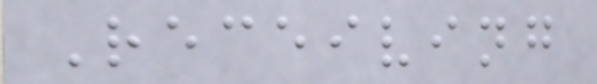Receiving
